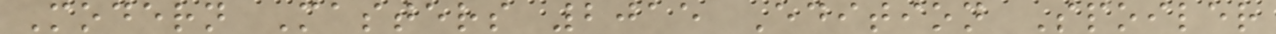Modern Masters 2015 Edition Spoiler
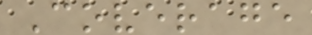Coverage
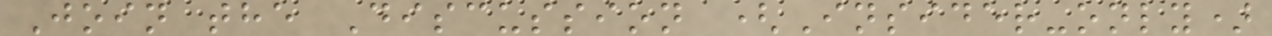Join the Discussion (Insider-only)
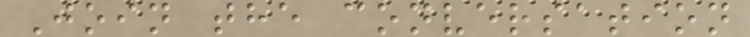Join the conversation
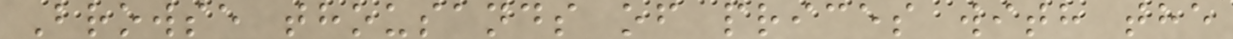Browse thousands of prices with the
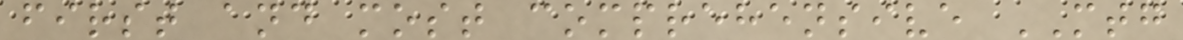first and most comprehensive MTG
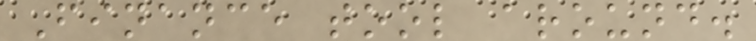Finance tool around.
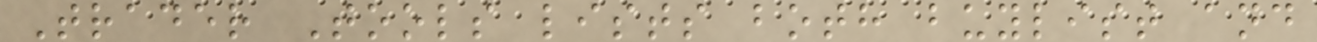Trader Tools lists both buylist and
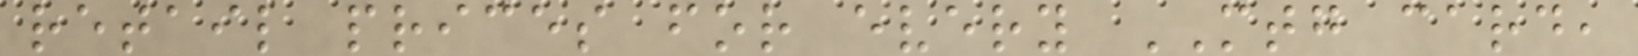retail prices for every MTG card,
